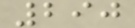290
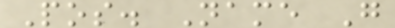Pos. Name G
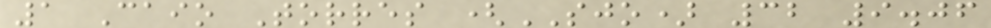1 Caio Torres (SJO) 32 9.06
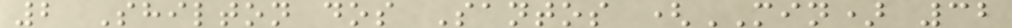2 Shilton dos Santos (MIN) 32
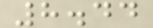8.44
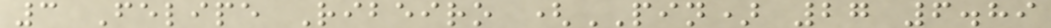3 Felipe Ribeiro (PIN) 27 6.89
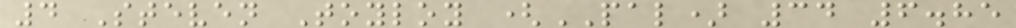4 Steven Toyloy (PAL) 34 6.85
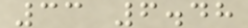33 6.48
